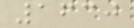1630
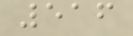516
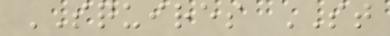SQUIRES ST
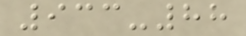933-88
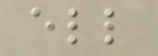ell
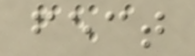fect
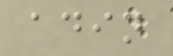adin
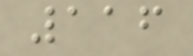116
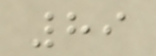89
